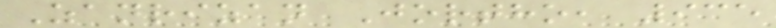Zanrizan Jortho, 935
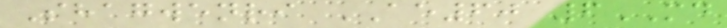Shagwenri AE60 6MD
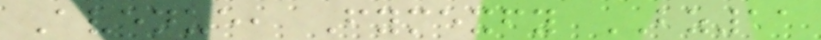Avenue, Fymexfy BZ11
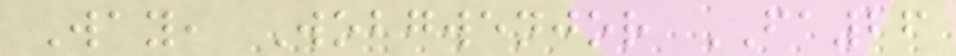Way, Wobgwenjor FA26
